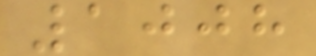1008
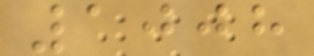1008
